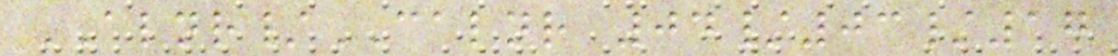ALNR/CALNR 04/03/17
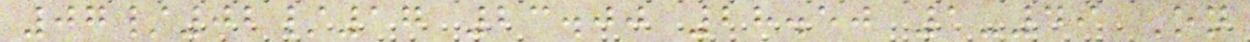07/02/17 23.00 28.50 1-49 On
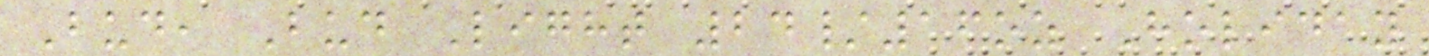Bud, Bud Light 24/16oz Holiday
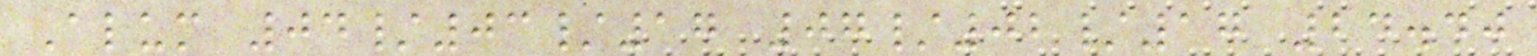Alum 04/03/17 07/02/17 24.40
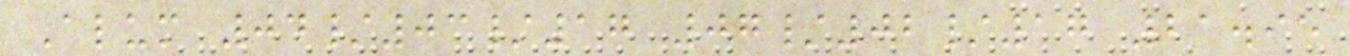Alum 04/03/17 07/02/17 21.95
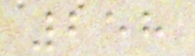258
